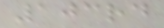103rd
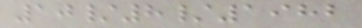10/8/1982
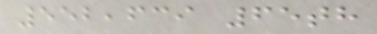552,639 65th
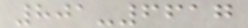801-6617
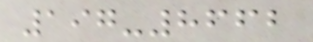197-8662
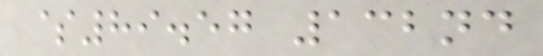$89.57 132nd
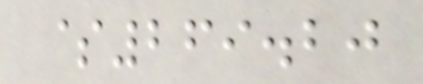$269.20
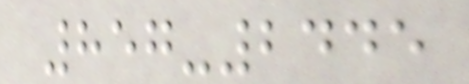857-2445
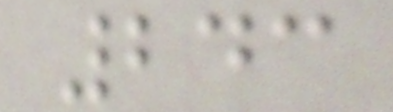243
